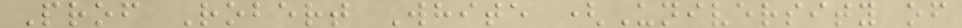Prof Robert White (University of
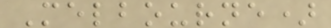Melbourne)
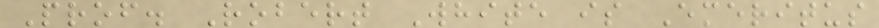Prof. Robert White is Emeritus
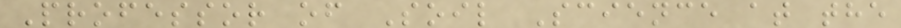Professor of Soil Science at the
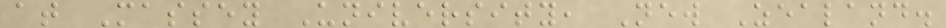at Massey University, New Zealand.
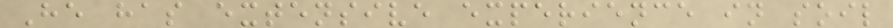He has extensive experience in soil
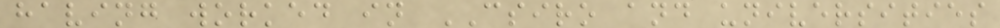having worked in CSIRO and universities
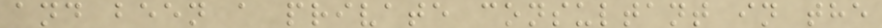and been a private consultant in the
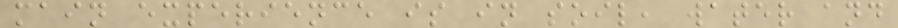main experience is in soil, water and
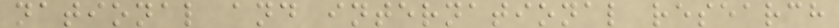national and international research
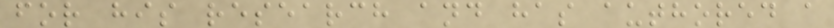for his research and has authored a
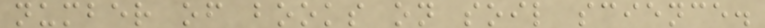number of books on soil science.
